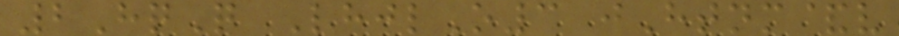2HqQ LhjlO3 jHtnm&v
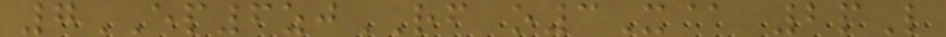7EP6zjRF o3X@ 2pL
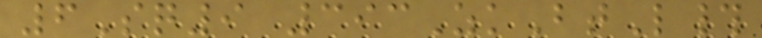6Sq9 393ZkBtL#
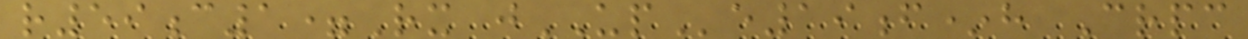r59c1=Rx jUPe19f*h Crpc
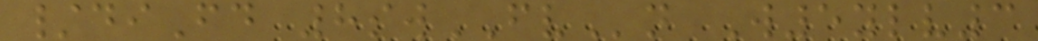/diFd 8swFVn W5ylv3
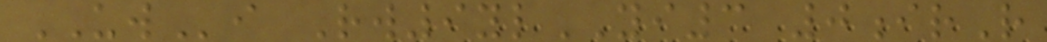UWi Rw9ylYI3 0irR
